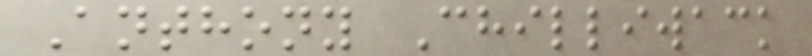Anthony Chilliwack
